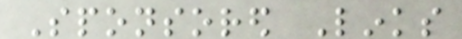Sponsored Links
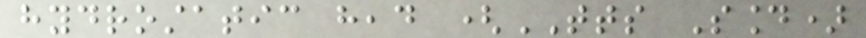hydrostatic head (TTS Sound)
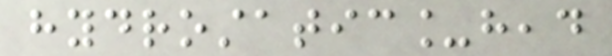hydrostatic_head
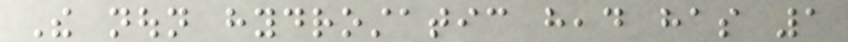The noun hydrostatic head has 1
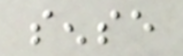sense
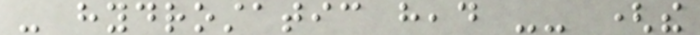- hydrostatic head -- (the
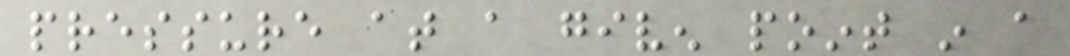pressure at a given point in a
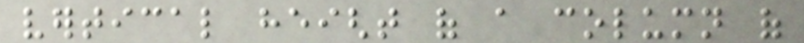vertical height of a column of
